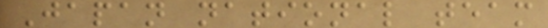Japan national team
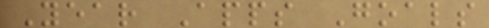Year Apps Goals
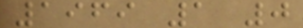1969 1 0
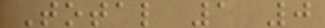Total 1 0
